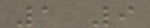1 9
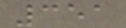351
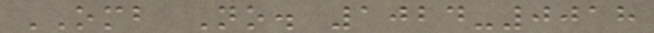OMB No. 1024-0018
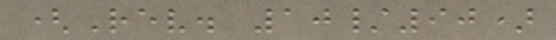(Rev. 10/90)
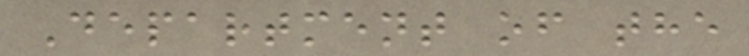Department of the
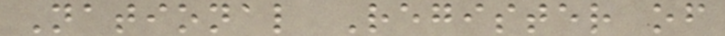National Register of
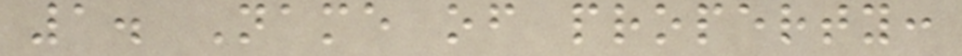1. Name of property:
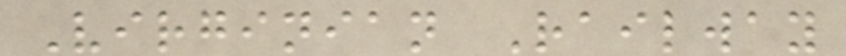Virginian Railway
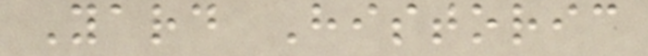Yard Historic
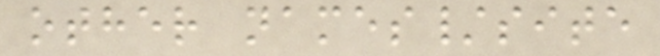other names/site
